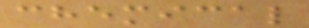chemical
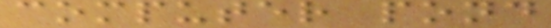computer pond
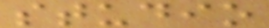studio
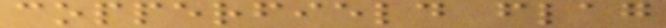copperfield flag
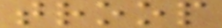troop
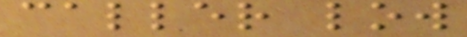caller low
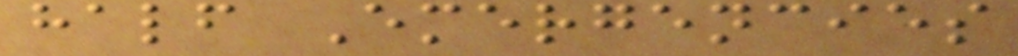half Emergencies
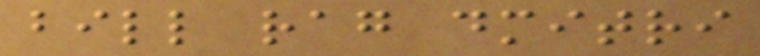bill rag dmitri
